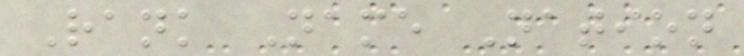Rank Name Nation
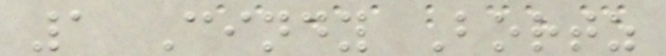1 Cindy Bortz
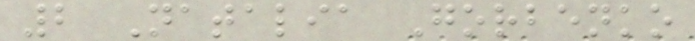2 Natalia Gorbenko
